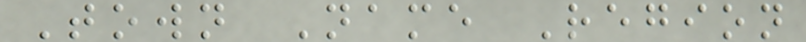Town Name Region
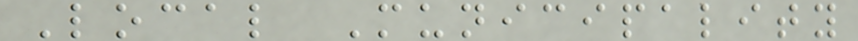Local Municipality
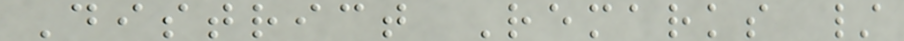District Remarks /
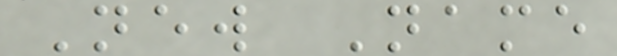New Name
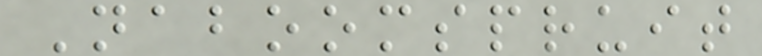Naboomspruit
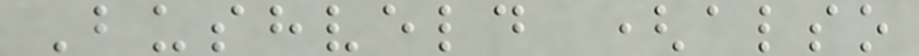Bushveld (also
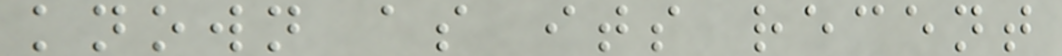known as its recent
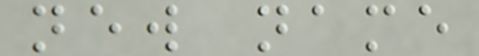new name
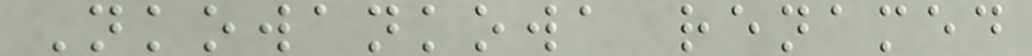Nkowankowa renamed
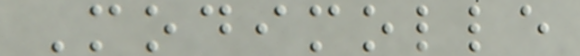Modimolle
